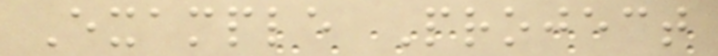Example Project
